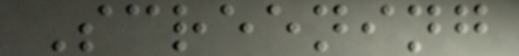Screening
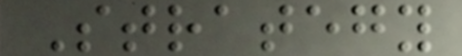Strategy
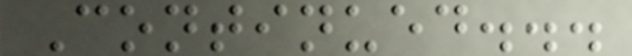Continued...
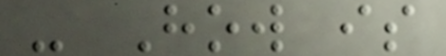- How is
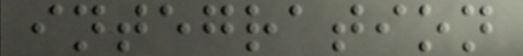integration
